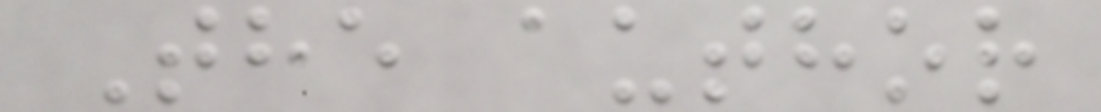The author
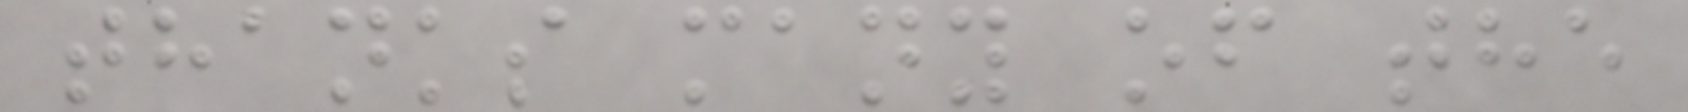thanks many of the
